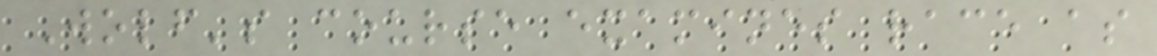Wolf's course examines race as
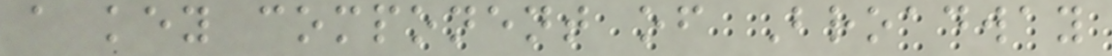a key component of Broadway
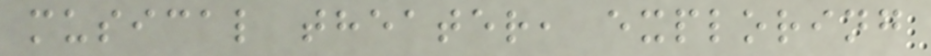musical theater, exploring
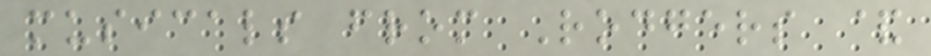musicals from Rodgers &
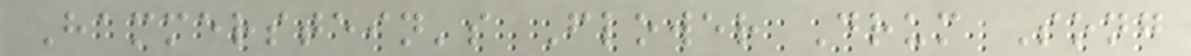Hammerstein's Flower Drum Song
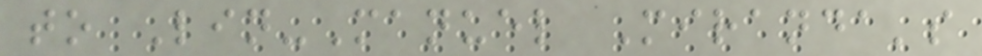to Lin-Manuel Miranda's
